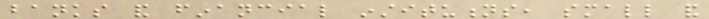banks and financial institutions, small and
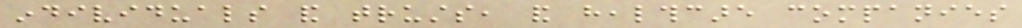individuals and trusts, and healthcare companies
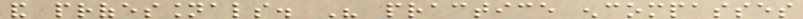and professionals. His practice encompasses
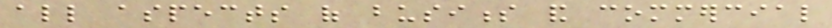all aspects of business and commercial
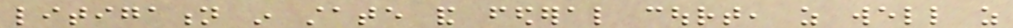litigation in state and federal court, as well as
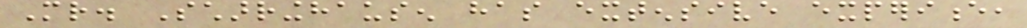Mr. Scharringhausen has extensive experience,
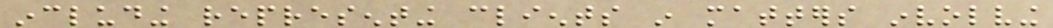including representing clients in matters involving
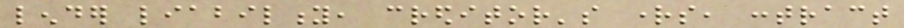lender liability, creditor's rights, contract
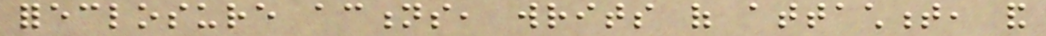foreclosure actions, writs of attachment, and
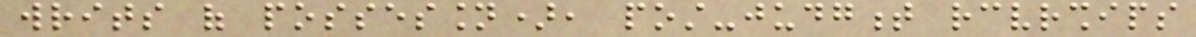writs of possession), post-judgment receiverships
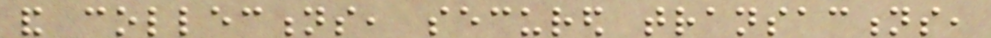and collections, secured transactions,
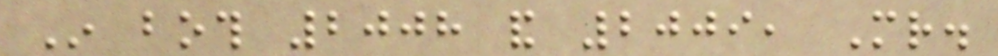In both 2008 and 2009, Mr.
